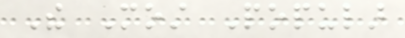The Most Popular
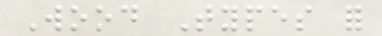Wood Types for
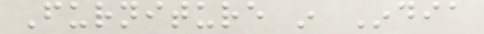Furniture in India
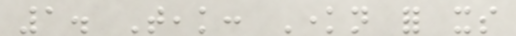1. Teak: Known for its
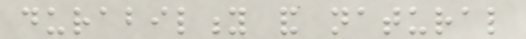durability and natural
